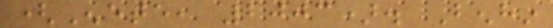(Enete, 2003). Benhin
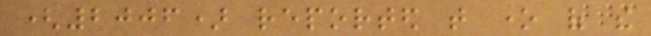(2006) reported that one of the
